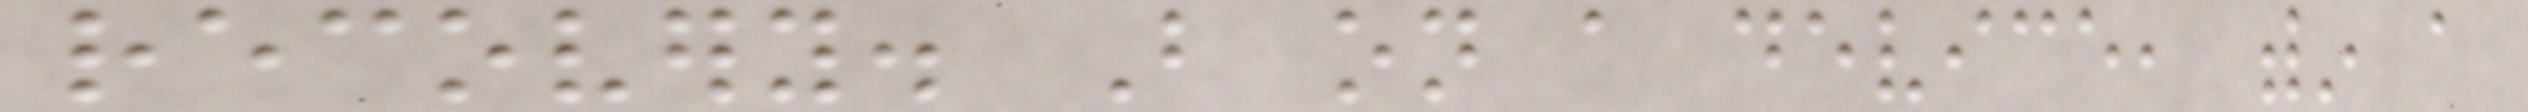recovery. But on a device, within a
